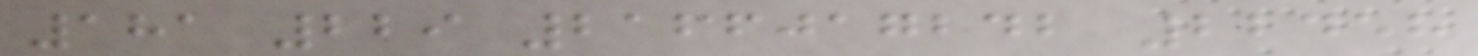181 229 2166017242 22458
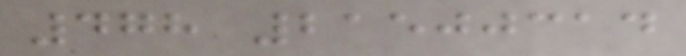478 21500314
